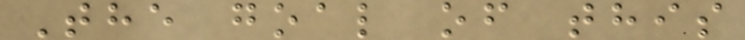The goal of this
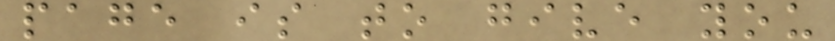page is to give you
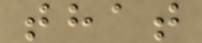that
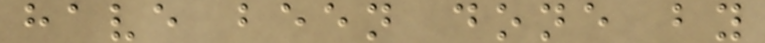have been done by
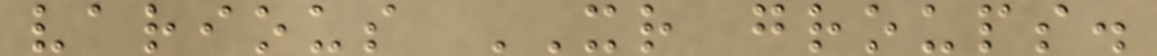various XR groups.
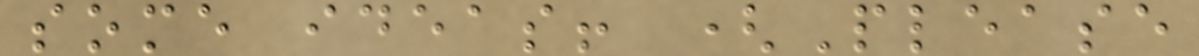some ideas! (Please
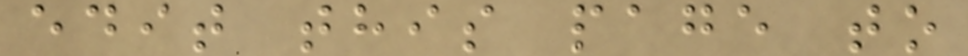edit this page to
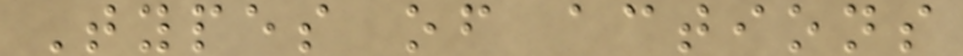Types of actions
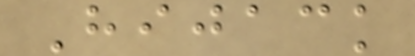Hijack
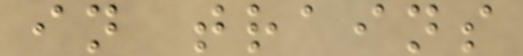in trains
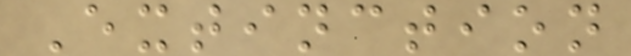Extinction
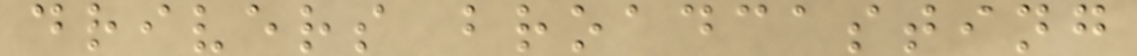drivers broadcasting
